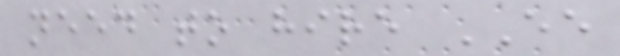need to hire EE
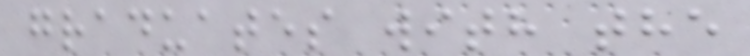graduates with the
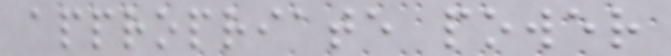appropriate power
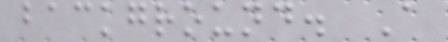background. A
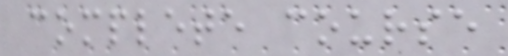complete course
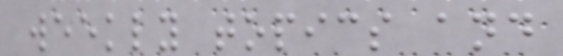weekly topics and
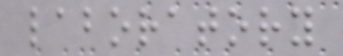laboratory
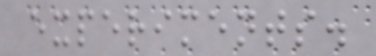experiments.
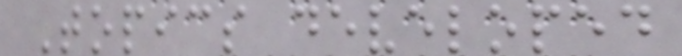Topics developed
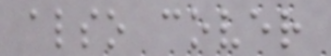also cover
